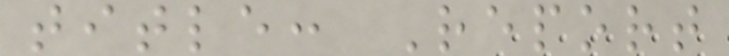title: Report
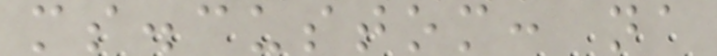ms.custom: na
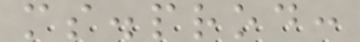ms.prod:
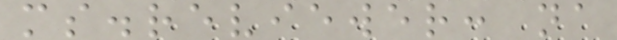ms.reviewer: na
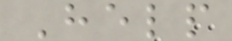Help
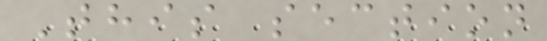This section
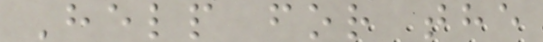Help for the
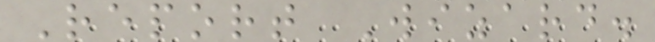Report Wizard.
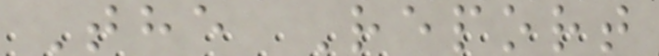The Report
